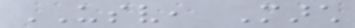USV, March
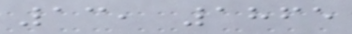13, 1865
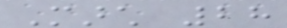March 28
